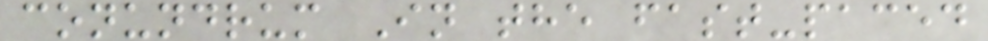conundrum In the fast-paced
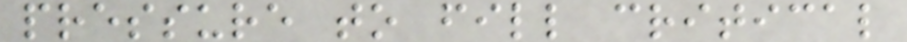pressure to fill critical
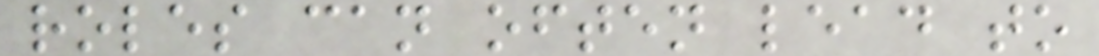roles can often lead to
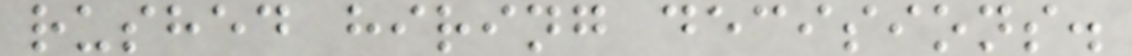rushed hiring decisions.
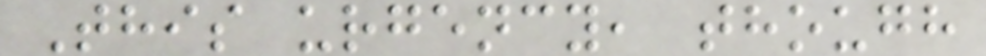This urgency, though
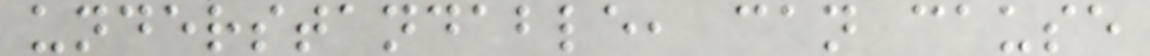understandable, can cause
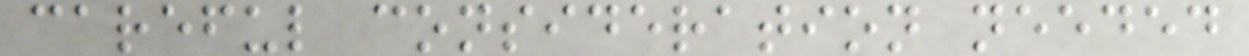careful consideration needed
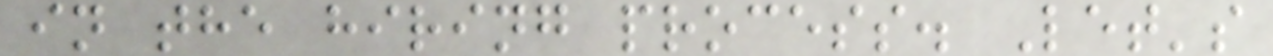in the hiring process. Let's
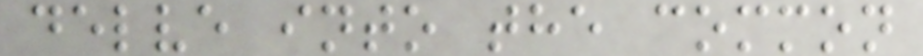delve into the common
